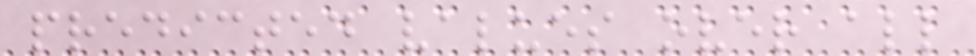predicted values over all
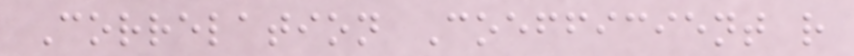Correlation Coefficient r
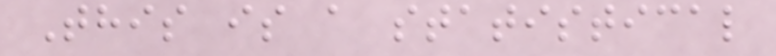This is a statistical
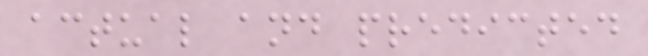actual and predicted
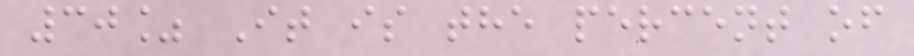30% It is the percent of
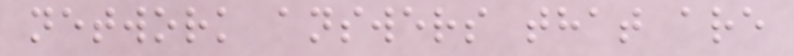network answers that are
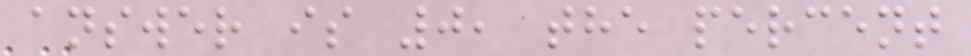answer is 0, the percent
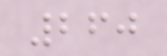260
